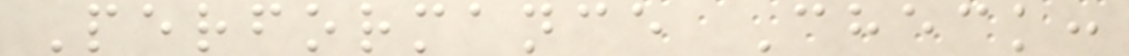Performance Check:
